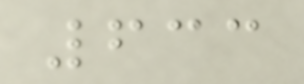633
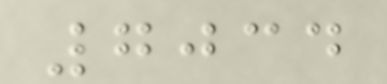7034
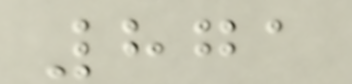871
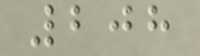208
